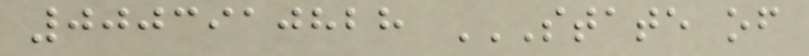0003910828 STATE OF
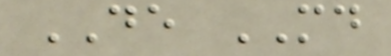DE MD
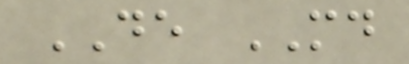DE MD
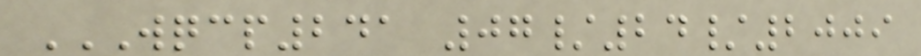WQCP241 07/24/2009
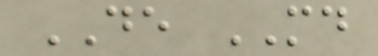DE MD
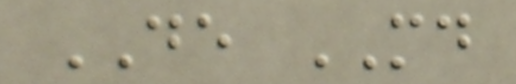DE MD
